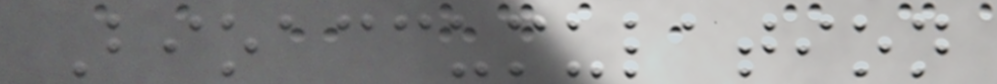Bioaccumulation
